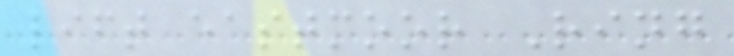lift eastmoor Ring
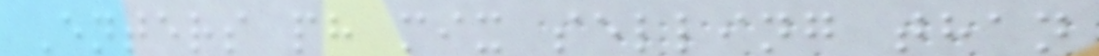Enters ph mix selling than
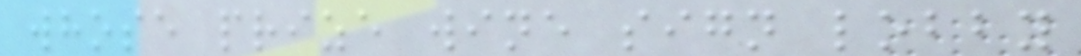whose prize wine sign lobby
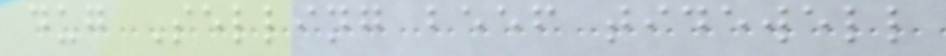dug Selling beef tidewell
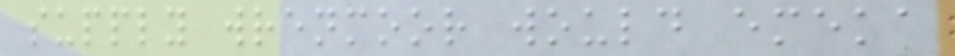supply wrenmoor would emeka
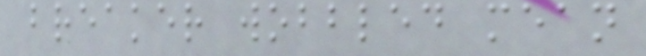breaker wobbled mean
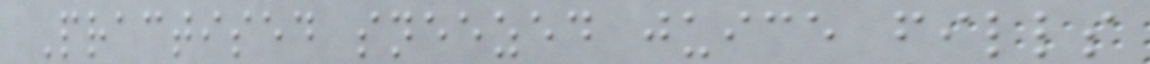Practised sneezed juice fills
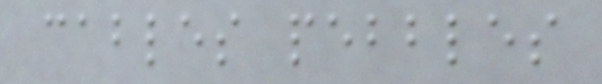cables pebbles
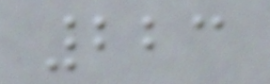223
